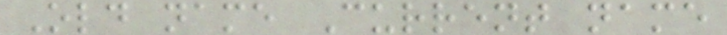Old name Current name
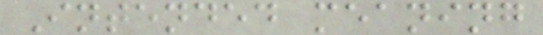Intended meaning
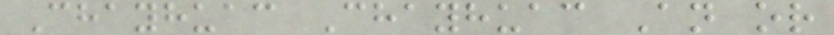Chayhuac Chayhuac An or
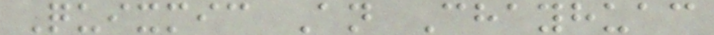Quixmic An Chayhuac
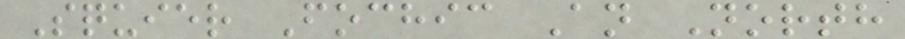Squier Fochic An North
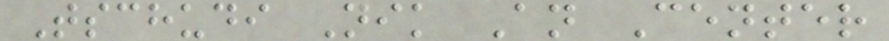Tschudi Nik An Center
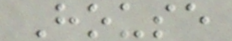House
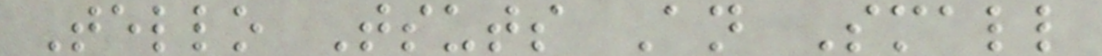Tello Tsuts An Small
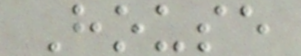House
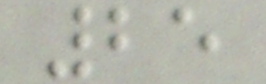25
